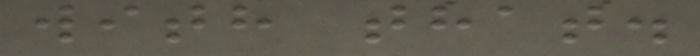with that.
